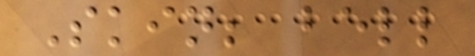Skin; bell
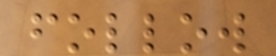follow
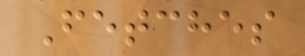Fetches
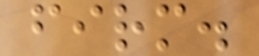firm.
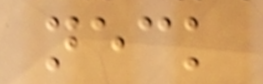neck
